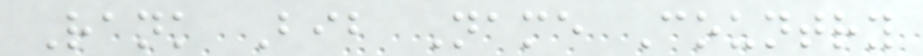Rank Bib Name Country
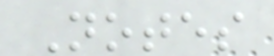Notes
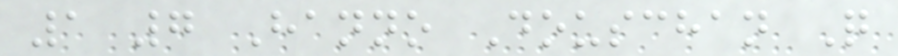1 7 Hanno Douschan Q
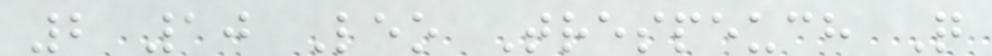2 10 Leo Trespeuch Q
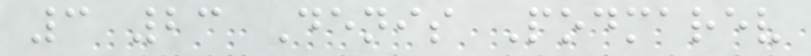3 23 Denis Podmarev
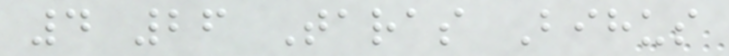4 26 Taras Bihus
